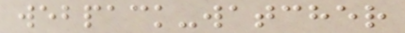webpack-watcher
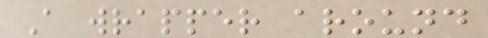A wrapper around
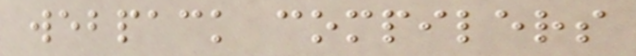webpack compilers
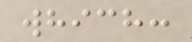which:
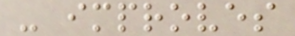- improves
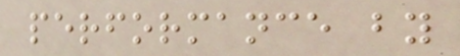performance by
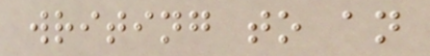writing to an
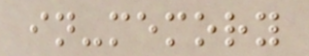in-memory
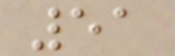51
